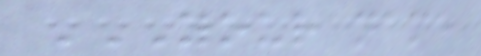YOUR NAME
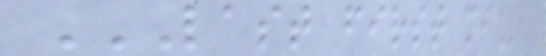LAST FIRST MI
